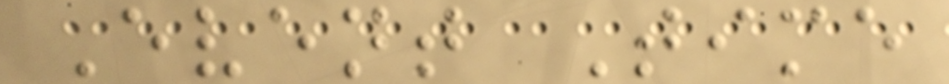Event Time
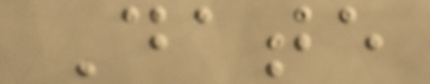Date
